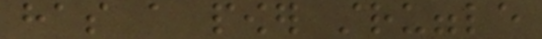has a power struggle
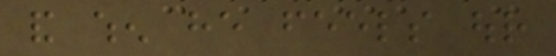and when he feels our
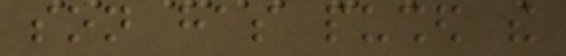son has pushed the
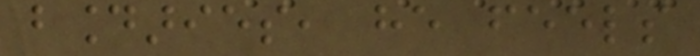boundaries, he feels
